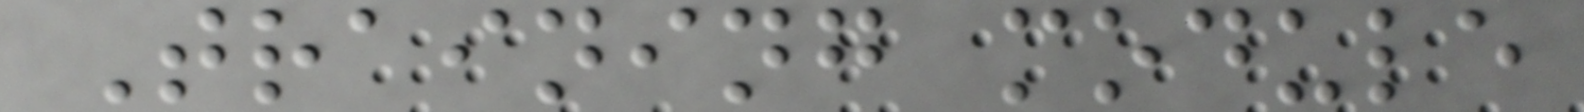Training module
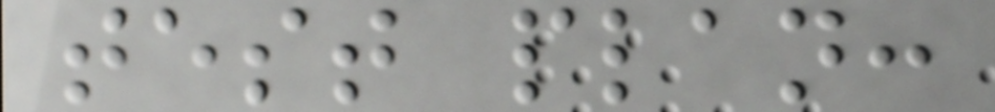test plan:
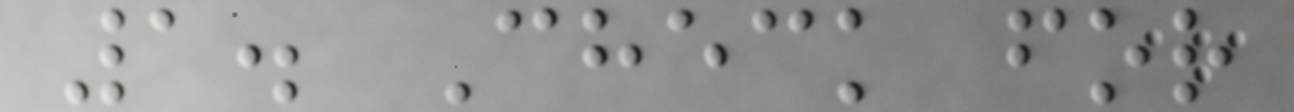1. Check for
